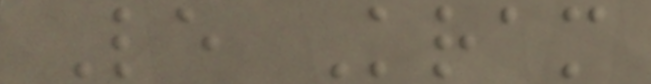Le Kram
